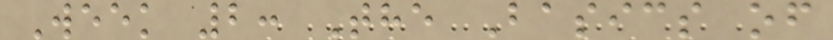Week 2: The Basics of
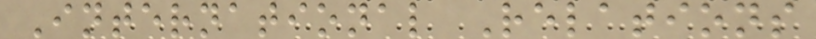International Relations
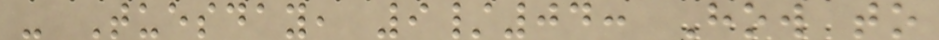- Tuesday, 9/04: How to
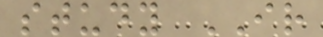study IR
